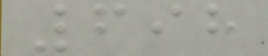698
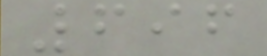696
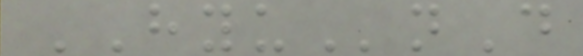HYUnD
